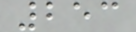253
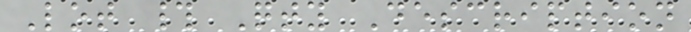Lot # Qty Description
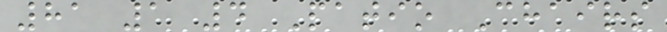81 1 4 Patio Chairs
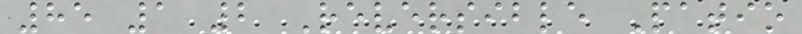85 1 2 Reversible Patio
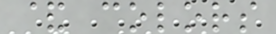& colors
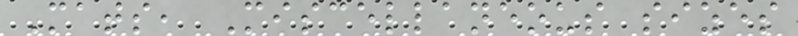Mats, Miscellaneous sizes
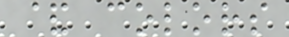& colors
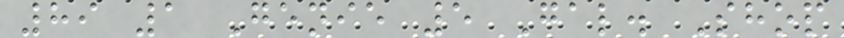89 1 Genie 5 Gal. Shop
